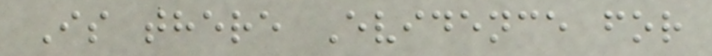Is there Evidence for
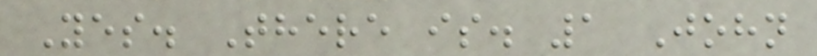Yes. There is. 1 John
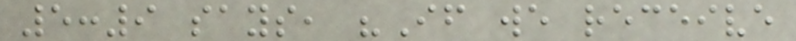5:9 says, "If we receive
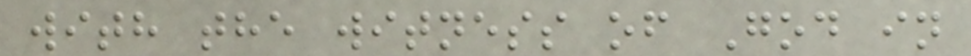with the witness of God in
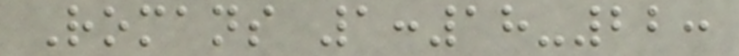Romans 1:18-22:
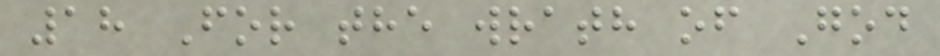18 For the wrath of God
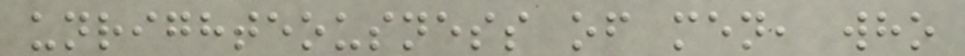unrighteousness of men, who
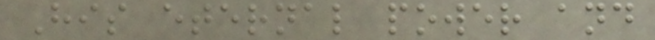His eternal power and
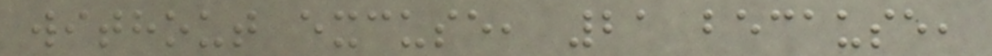without excuse, 21 because,
